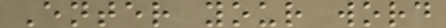Enter your word
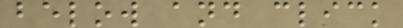below and click
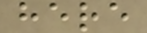here
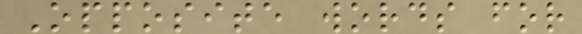Opposite words for
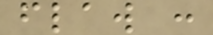flaw :
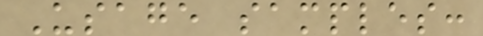Usage samples:
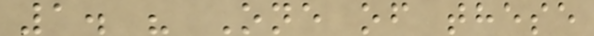1. " One of these
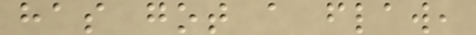has got a flaw,
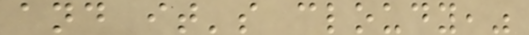and it's cloudy,"
